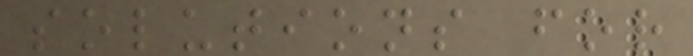solutions for
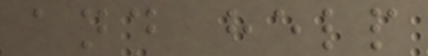and help
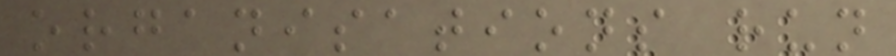organisations run
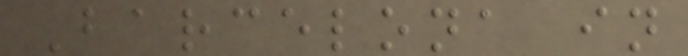Barcelona in
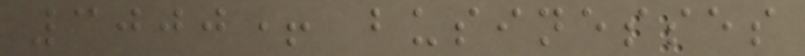3000+ businesses
